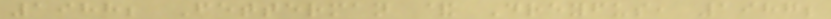1988; Fetterman & Dreyfus, 1987;
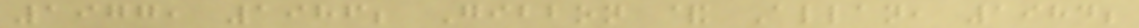1977, 1986; Gibbon & Allan, 1984;
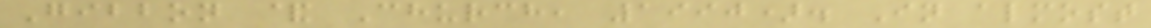Gibbon & Church, 1990). In almost
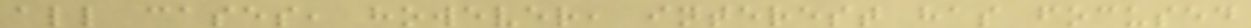all cases, however, interest has focused
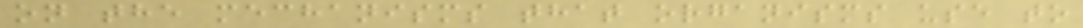on the mechanisms that organisms use to
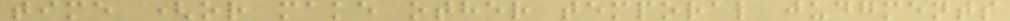time (or make other temporal judgments
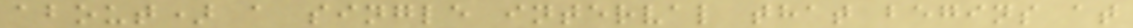about) a single interval that begins at
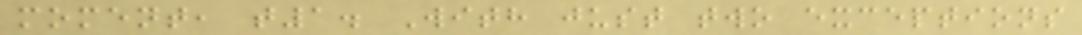moment, t1. With just two exceptions
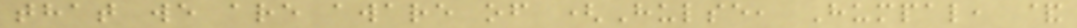that we are aware of (Hulse, Humpal, &
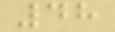48
